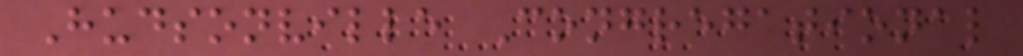Hudsonville Congregational
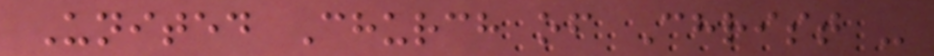United Church of Christ -
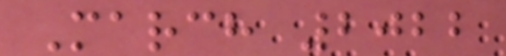March 2022
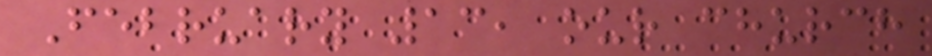February 13, our church
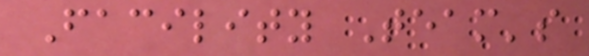Facility Team's
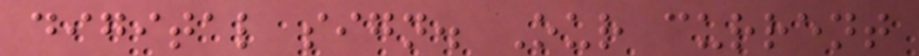digital sign. Our current
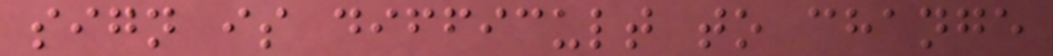sign is difficult to change
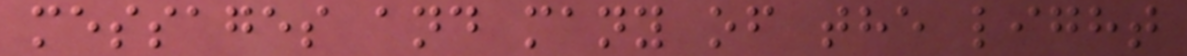messages and many of the light
